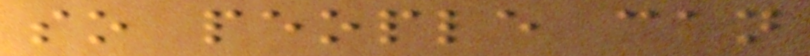so people can
